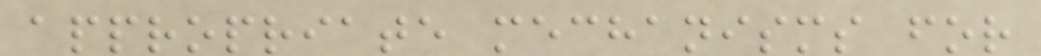appropriate mechanisms for
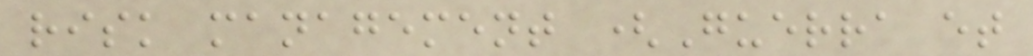risk management (Guerra et
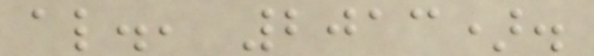al., 2013).
